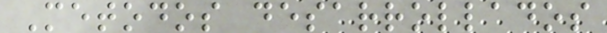Metodos desarrollados
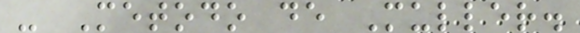- Metodo de Muller.
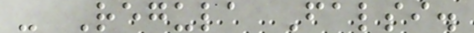- Regula Falsi.
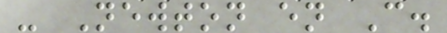- Newton en C.
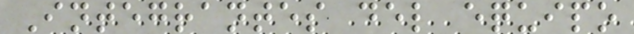Integrantes del equipo
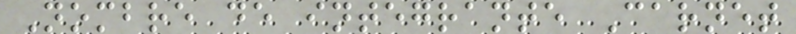Nombre de integrante Carnet
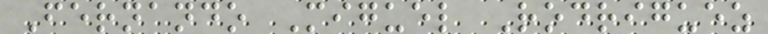Fernando Miguel Rodriguez
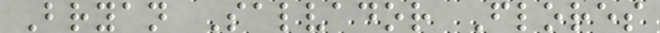Bryan Salvador Flores
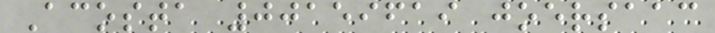Acosta 00159619 joersaac
